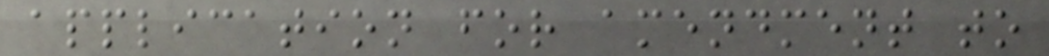application for amendment to
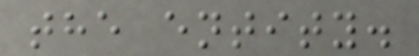the entity.
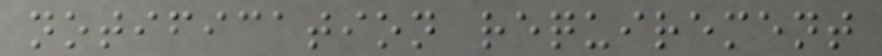notification requirement
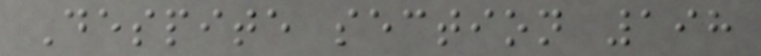Despite section 198
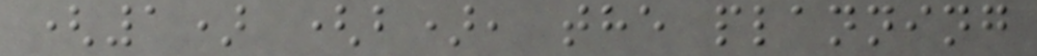(1) (b), the planning
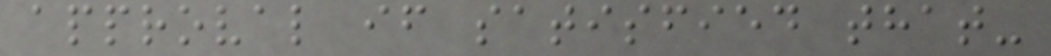approval if satisfied that-
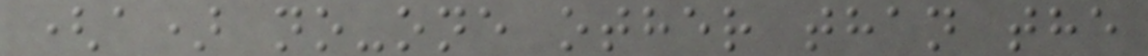(a) no-one other than the
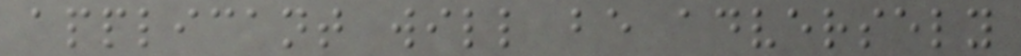applicant will be adversely
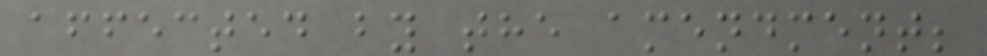affected by the amendment;
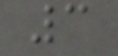3
